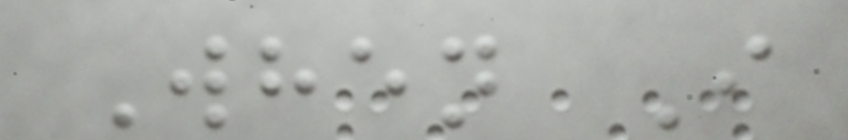When I
